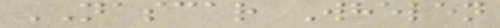NASCAR Whelen
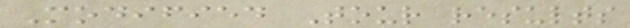Modified Tour results
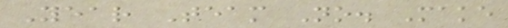Year Team No. Make
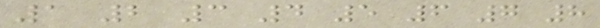1 2 3 4 5 6 7 8
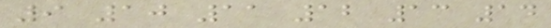9 10 11 12 13 14
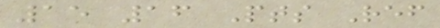15 16 Pts Ref
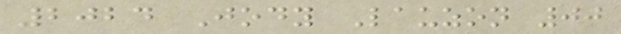2024 Jody Lauzon 00
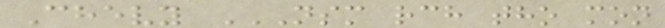Chevy NSM RCH THO MON
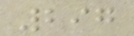297
